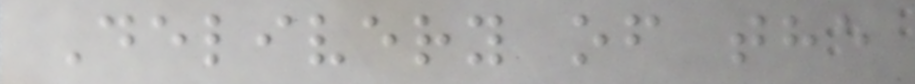Delivery of the
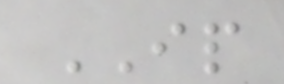IP
